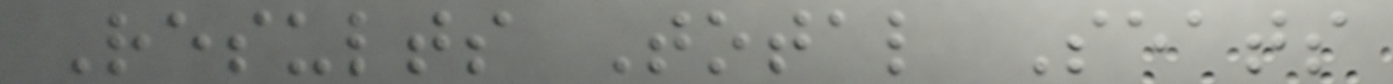Results Total Seats
